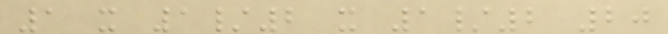1 x 1/2 x 1/2 20
